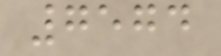7574
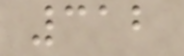312
